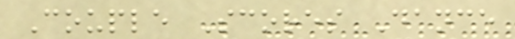Couple Scores Dance
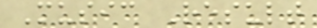Music Result
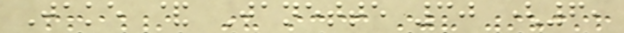Jake & Janette 30 (6,
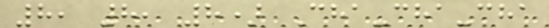8, 8, 8) Cha-cha-cha
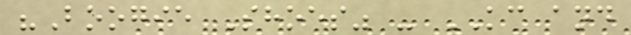"Boogie Shoes" - KC and
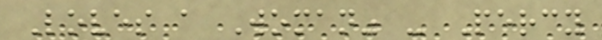Loves a Woman" - Percy
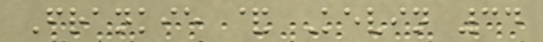Frankie & Kevin 34
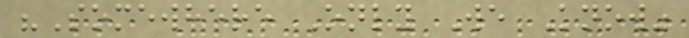"Somewhere Only We Know"
